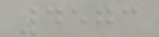4573
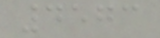4573
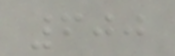600
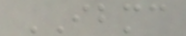IBMC
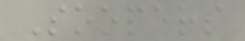Soopers
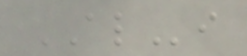ALi
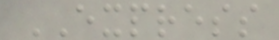EXPRESS
